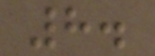8.
